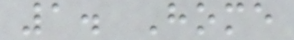1. Home
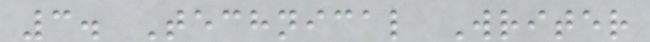3. Technical Writer
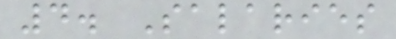4. Salaries
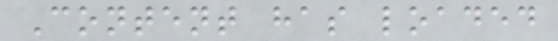Content has loaded
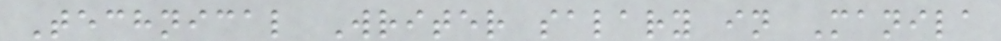Technical Writer salary in Manila
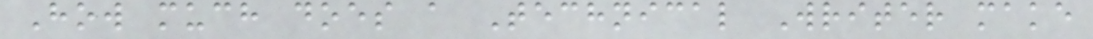How much does a Technical Writer make
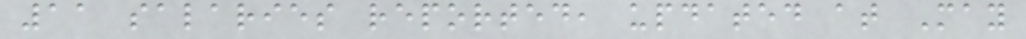11 salaries reported, updated at May
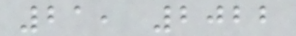21, 2022
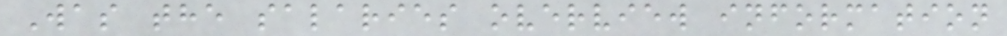Was the salaries overview information
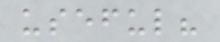useful?
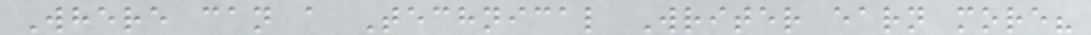Where can a Technical Writer earn more?
